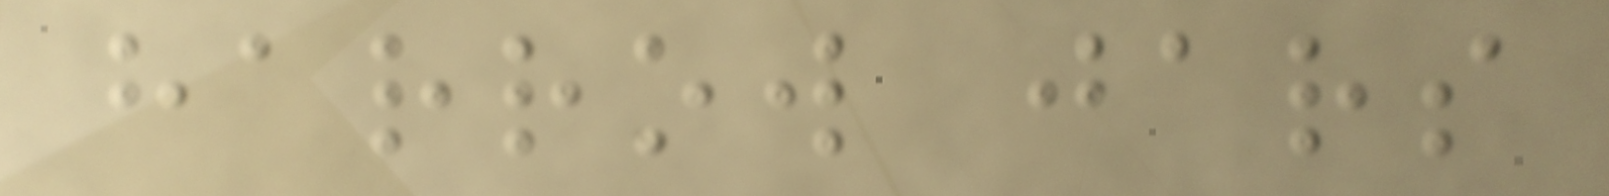harrow jars
